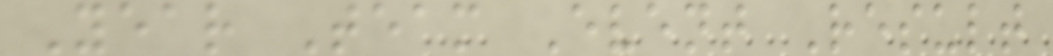Year Team Event Result
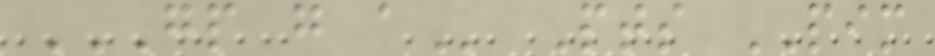GP G A Pts PIM
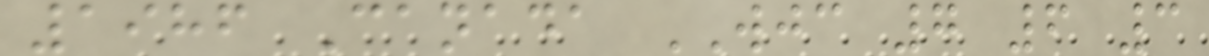1986 Canada WJC 7 6 3
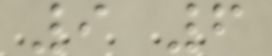9 6
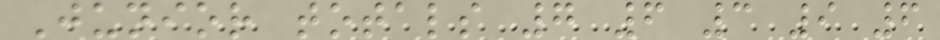Junior totals 7 6 3 9 6
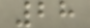28
